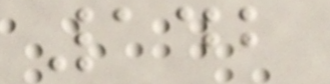142
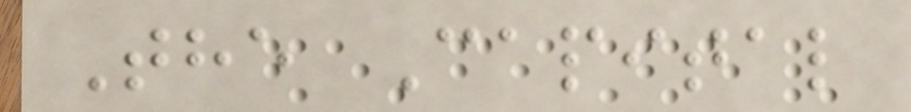The Capital
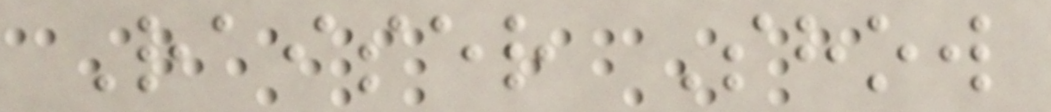Raiser Show
